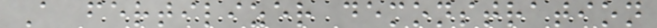A fertilizer demonstration
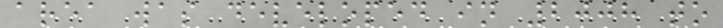area was developed in 2008 to
